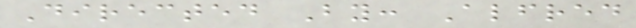Directed By: Alfred
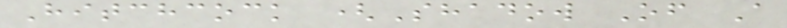Hitchcock (Shadow Of A
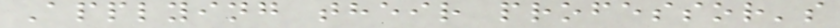Applying their professor's
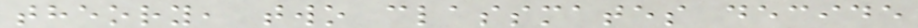theory, two classmates decide
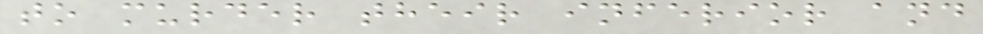to murder their inferior and
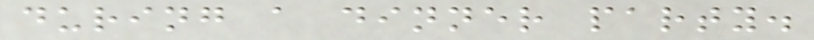during a dinner party.
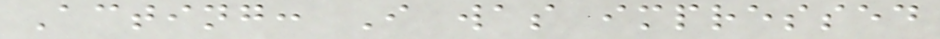Acting: I was impressed
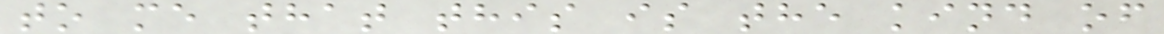to me that this is the kind of
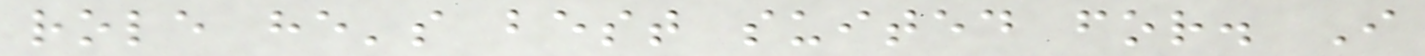role he's best suited for. I
